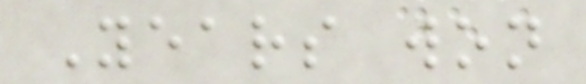Years won
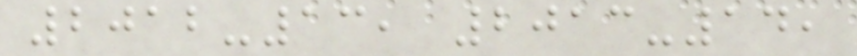2012-13, 2013-14,
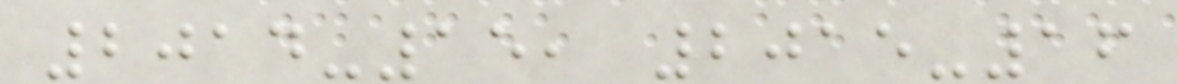2014-15, 2015-16
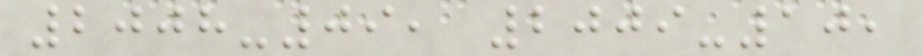2008-09, 2009-10,
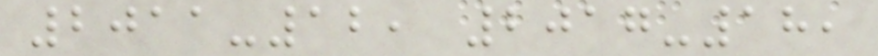2011-12, 2017-18,
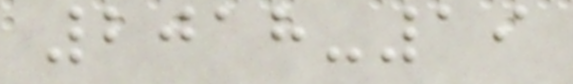2018-19
